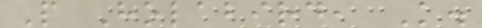P Holabird, K.
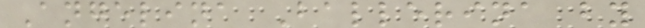Angelina Ballerina by
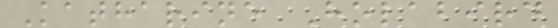Katharine Holabird
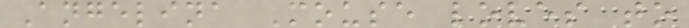Angelina Mouse loves to
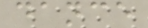dance
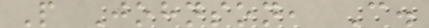P Johnson, C.
